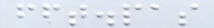fft.pas
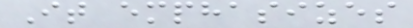It emphasizes
